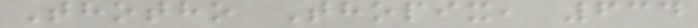Thotho Thopix, 634
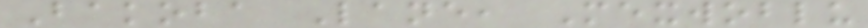Bakoba Lane, Mexwoblu
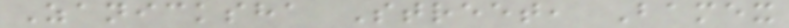Zanicksha Street, Bamex
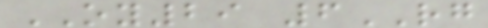OY29 6RG
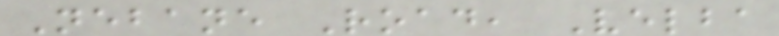Nebane Road, Velba
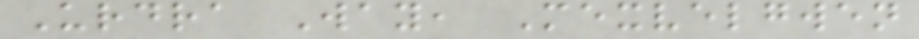Urdra Way, Mexvelgwen
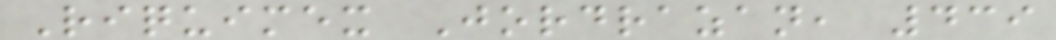Riquimex Jordrazan, 439
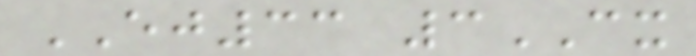EJ33 3CX
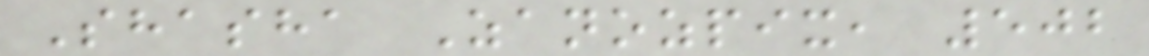Shasha Zanozpix, 502
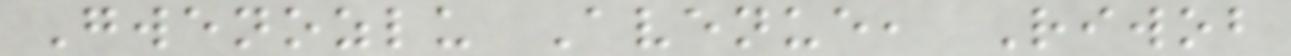Gwenozlu Avenue, Riwob
